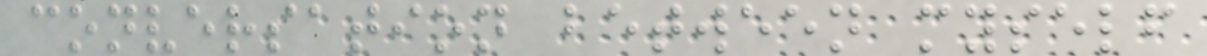conversation between myself
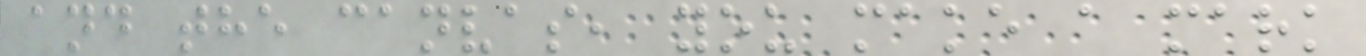and the canvas, you make a mark
